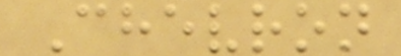Chevron
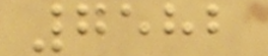7582
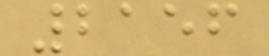2156
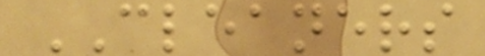CLEANERS
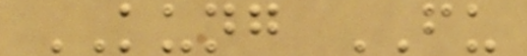KUNG FU
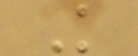K
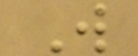W
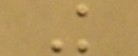K
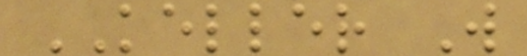KELLER W
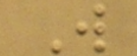W
